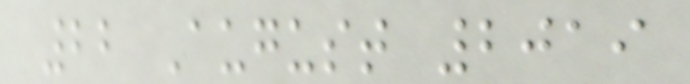22 August 2019
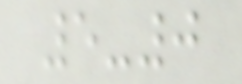5-0
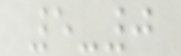5-0
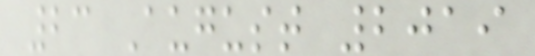23 August 2019
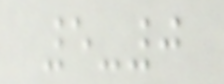5-0
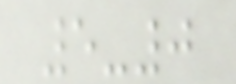5-0
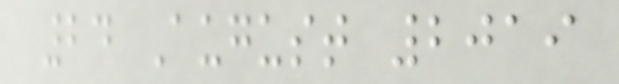24 August 2019
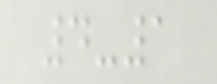4-1
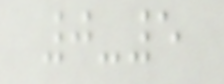0-5
